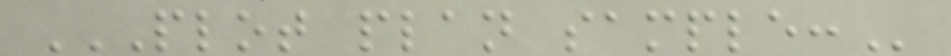PLOT PLAN SAMPLE:
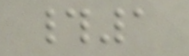#1
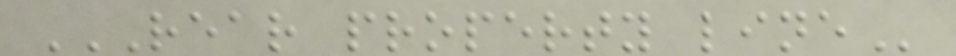REAR PROPERTY LINE
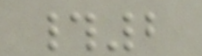#2
